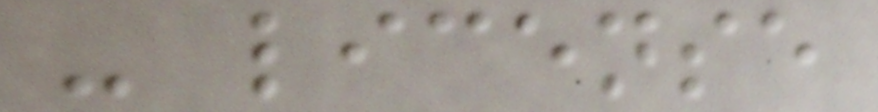- license
